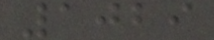1029
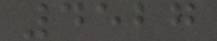4527
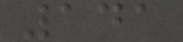141
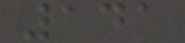141
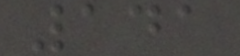141
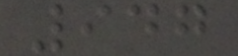947
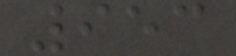953
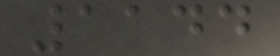1144
